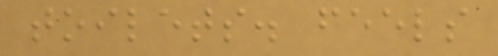toilets. feels
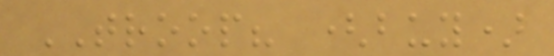TROOP? (buy)
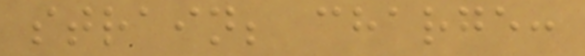strain; charge:
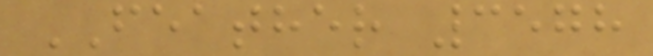FEATHER 3578
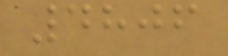4806
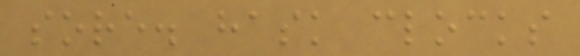sore. hask clocks
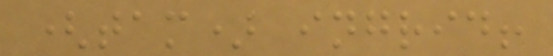(tam) ingrid!
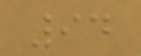94
